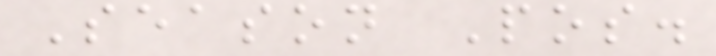Season Pos.
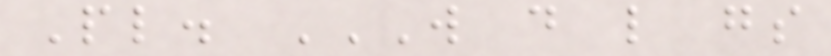Pl. W D L GS
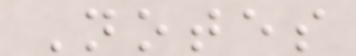Notes
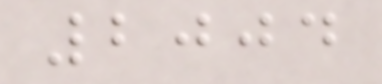2004
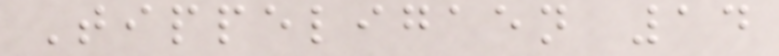Tippeligaen 14
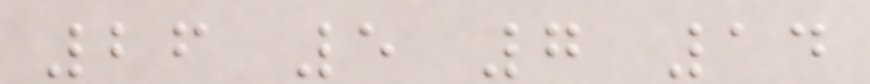26 5 7 14
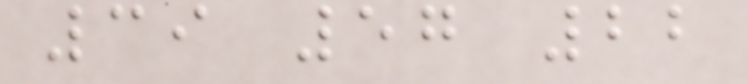39 57 22
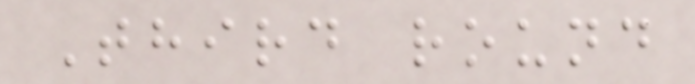Third round
